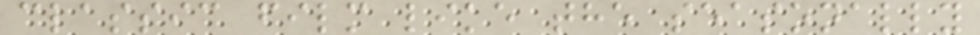classic film like the seasonally
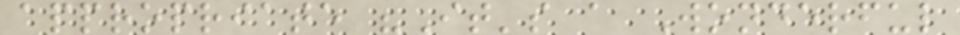appropriate "It's a Wonderful
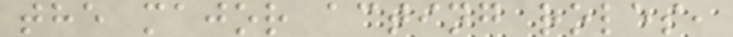the major acting roles,
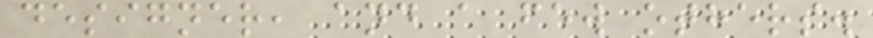designer, and a few others.
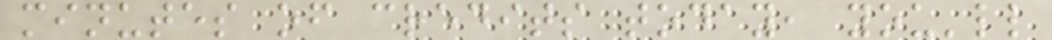minutes of credits today, you'll
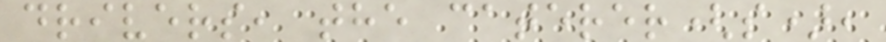drivers, the caterer(s),
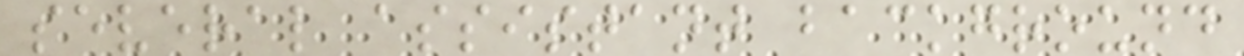several assistant background
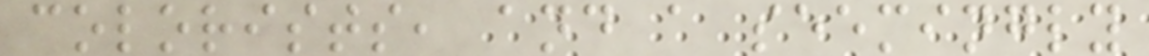colorists, and a seemingly
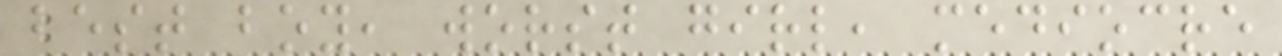best boy, worst girl, mediocre
